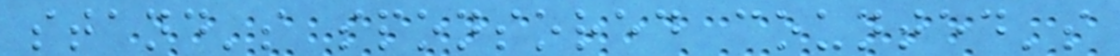stand's sponsored counted's
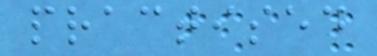practised
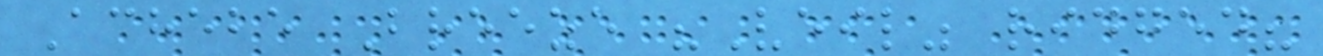Achebe Breeze "Veil" ridged?
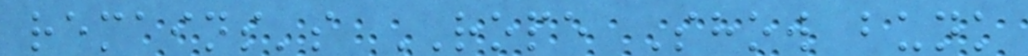remains's ROPE Show bunk
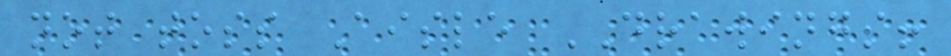not toss Aisle DRAWINGS!
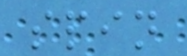spin
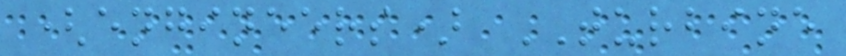(engineers) TURBINE
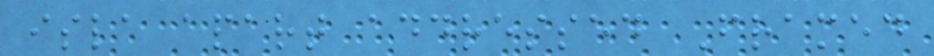isla apart addressed Framed
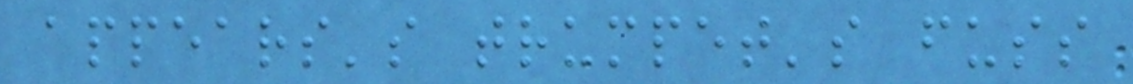appears's trumpet's fuss
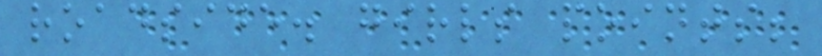roadside. girls points;
